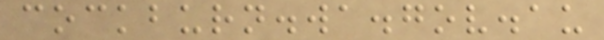cockburn.wa.gov.au
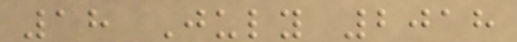18 July 2018
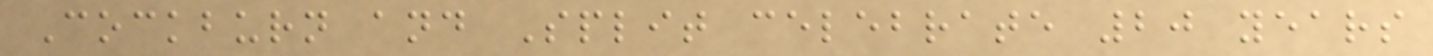Cockburn and Split celebrate 20 years
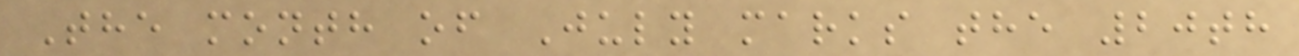The month of July marks the 20th
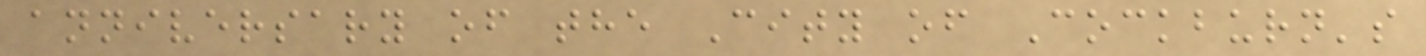anniversary of the City of Cockburn's
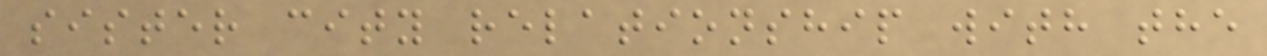sister city relationship with the
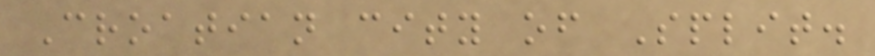Croatian city of Split.
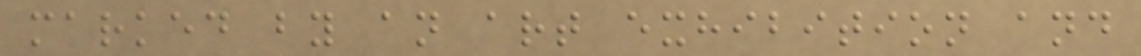marked by an art exhibition and
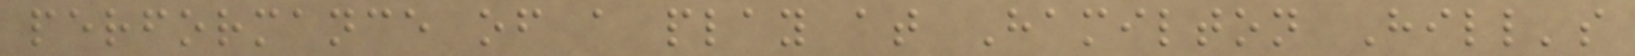performance of a play at Hamilton Hill's
